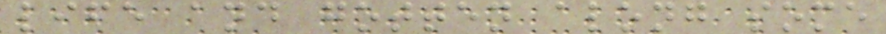life and gotten along some
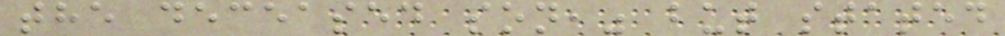the deceased son," but stated
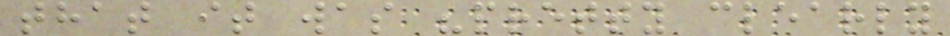that it was "pretty clearly
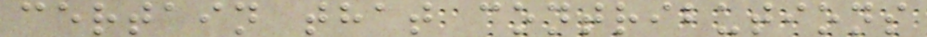certain that contributions
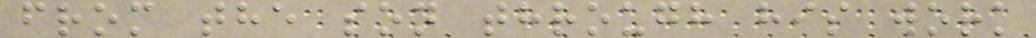from the son through his work
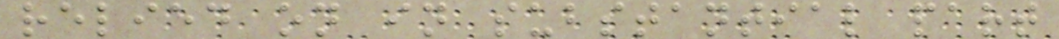relied on in substantial part
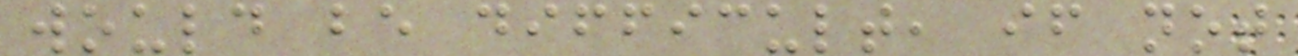would be difficult, if not
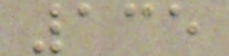135
